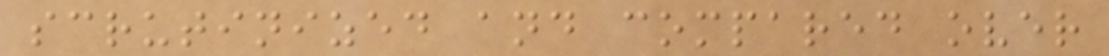scrutinized and compared over
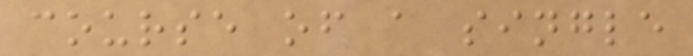course of a single
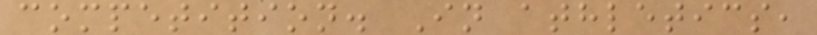competition. In athletics,
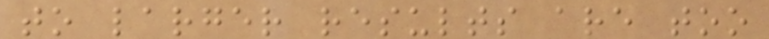to larger results are too
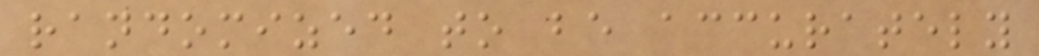randomized to be accurately
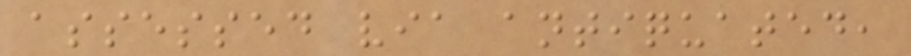assessed via antiquated,
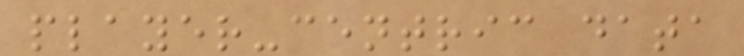player-centric data
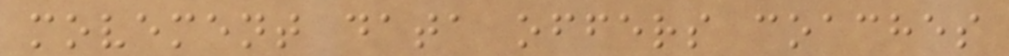movement data offers coaches
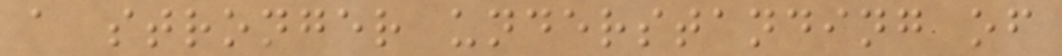a stronger understanding of
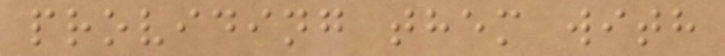providing them with
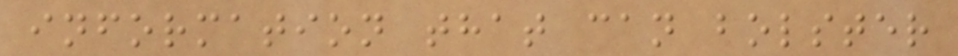information that can bolster
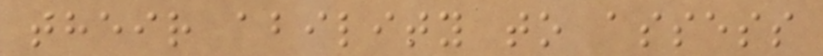their ability to assess
